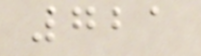721
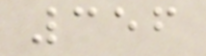356
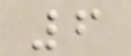6
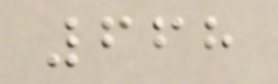668
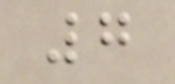7
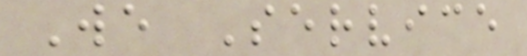We Service
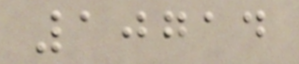10714
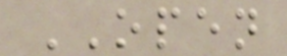OPEN
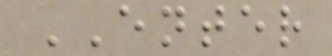ENTER
